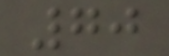70
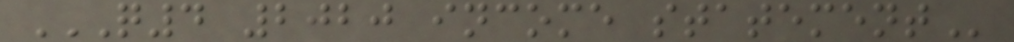Q4 2020 INCOME STATEMENT
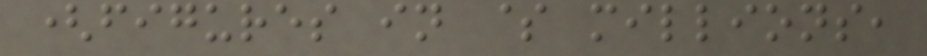(figures in $ millions,
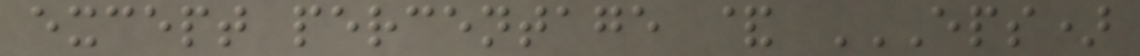except percentage & EPS)
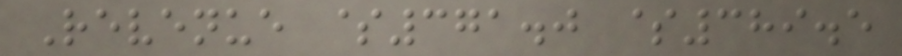Revenue $371.0 $389.5
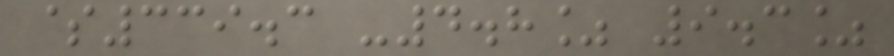$339.3 -4.8% 9.3%
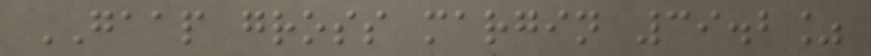GAAP gross margin 39.2%
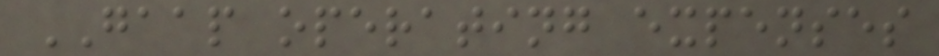GAAP operating expenses
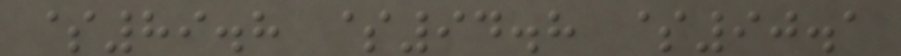$89.8 $94.8 $90.1
